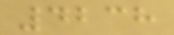4238
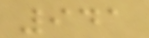941
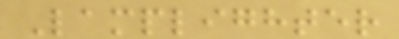Lamplighter
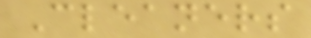Cleaners
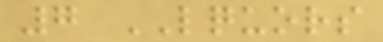7 LQUORS
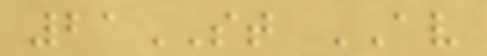21ST AV
